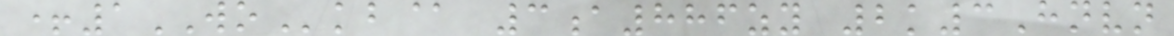+1WOkb@ 3a886zy 2k3Hnvn
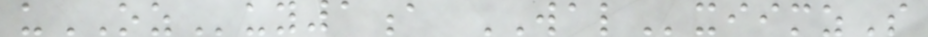uOZuy1a WALxiimzS
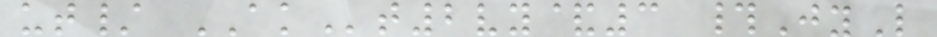ut/ AKt2vy&3 #JyL
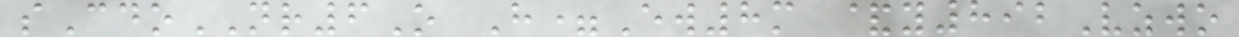sCdoNR6O H=Ew8m &y892Vzwo
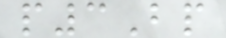p3Bp
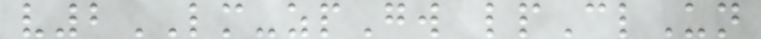v2LM-zpGw lpClUn
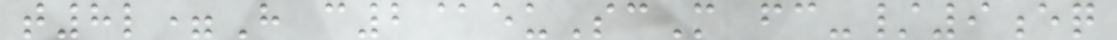t8l=H c2@euScM fc-/9eq
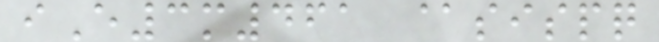iE3m461 @sispq
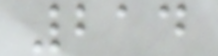214
